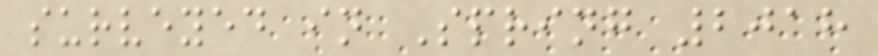surveyed in Spring 2018
